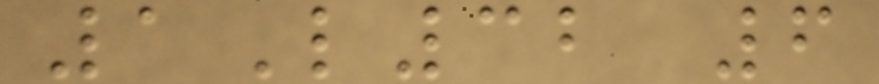1L32 6
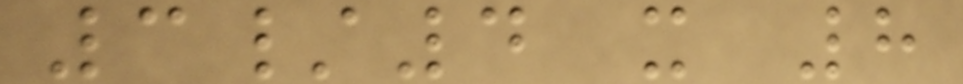3/4 x 8
